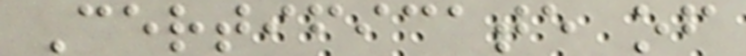Certificate of
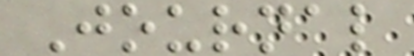Journal
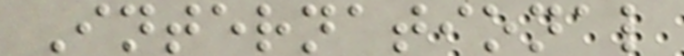International
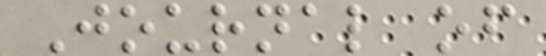Journal of
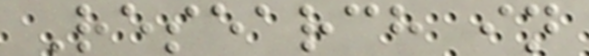Research in
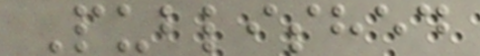Published
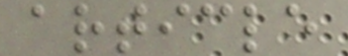article
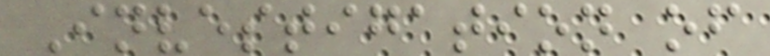Investigation of
